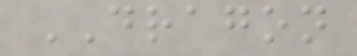DRAGON
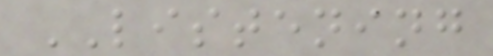LISTENING
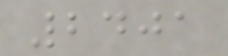2401
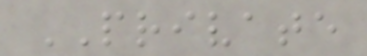PRIVATE
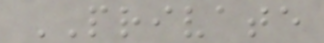PRIVATE
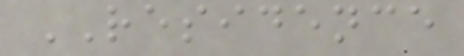RESIDENCE
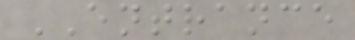ENTRANCE
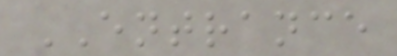ENTRANCE
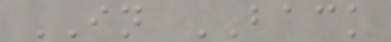IN BACK
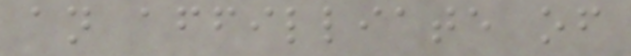an affilliate of
